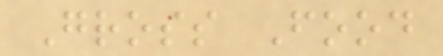Gross Food
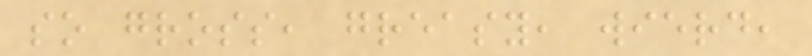so gross, greasy, wierd,
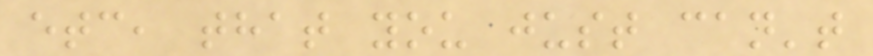etc, that you just can't
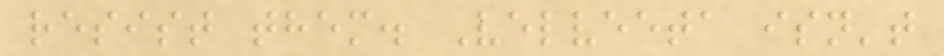resist them. Velveeta isn't
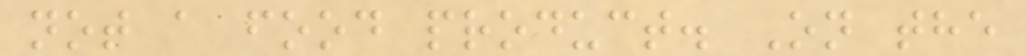not a food product. On the
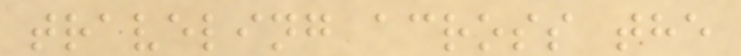traveling across the
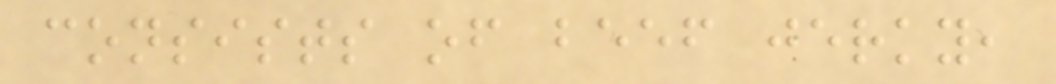consists of beef jerky,
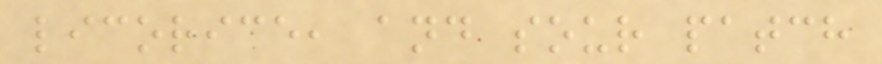licorice, and sour patch
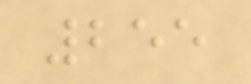255
